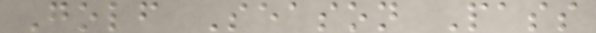Golf Season Pass
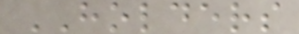HOLDERS
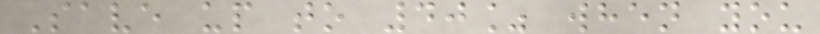Save up to 40% when you
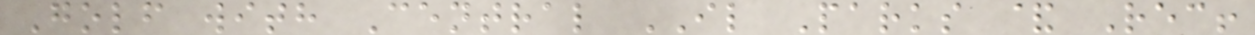Golf with Central IL Parks & Rec!
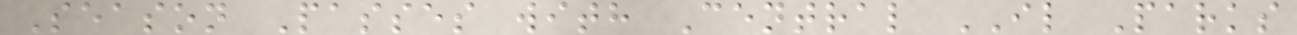Season Passes with Central IL Parks
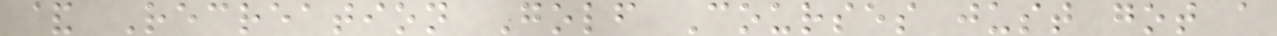& Recreation Golf Courses just got a
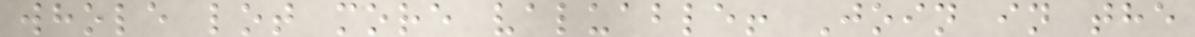whole lot more valuable! Join in the
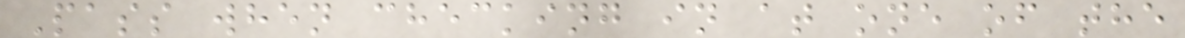Pass when checking in at one of the
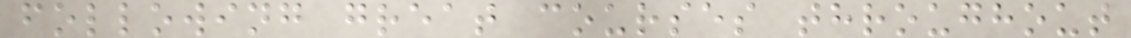following great courses throughout
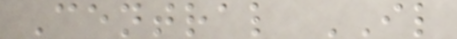Central IL
